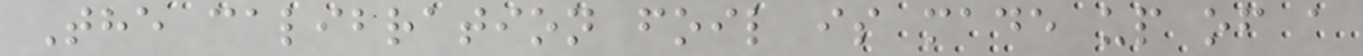The calibration foil is made up of a
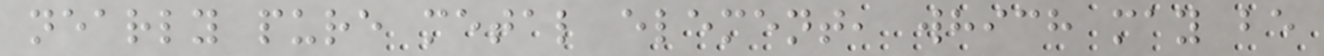nearly pure metal element, which may be
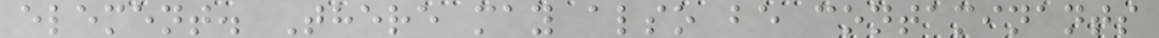element. There may also be contaminants
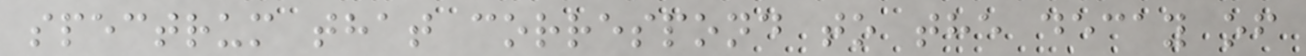spectrum that correspond to the decay of
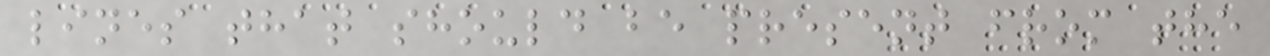lines that should be present from the
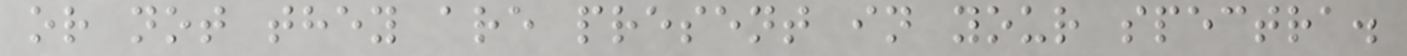or not they are present in your spectra.
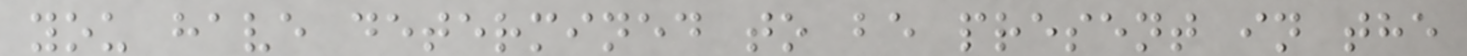you have determined to be present in the
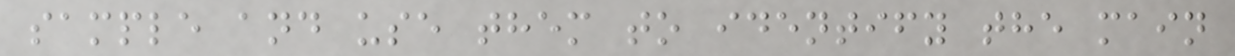sample and use them to identify the main
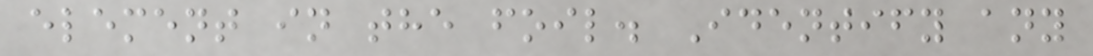element in the foil. Identify any
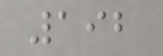192
